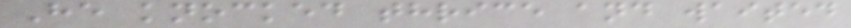He knocked thrice and waited
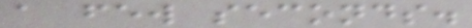a few seconds.
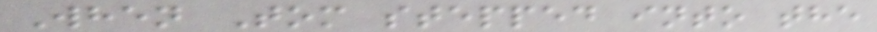When Tom stepped into the
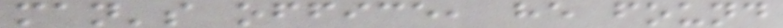man's office, he found
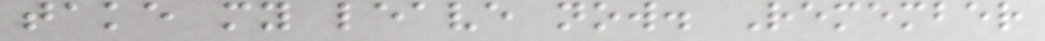take my leave now. Remember
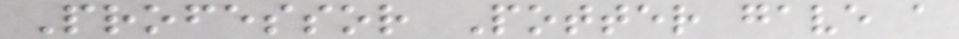Professor Potter gave a
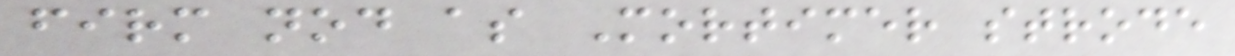firm nod as Mortimer strode
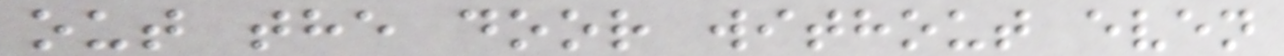out the door without even
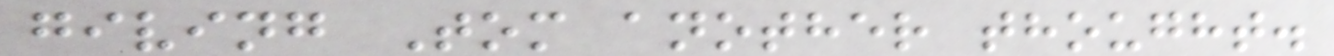giving Tom another thought.
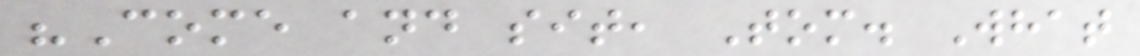"Come and sit, Tom. What
